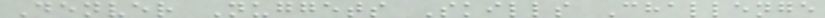Denver Nuggets Skills Challenge
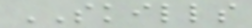SKILLS
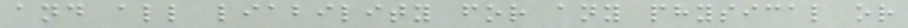and all liability for any physical or
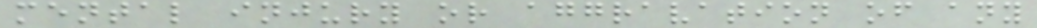mental injury or aggravation of any
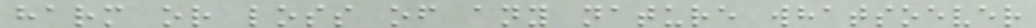harm or loss of any nature whatsoever
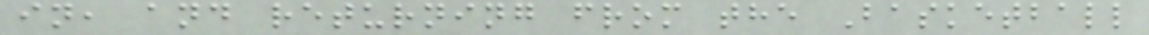in, and returning from the Basketball
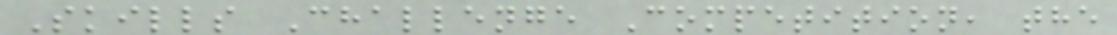Skills Challenge Competition, the
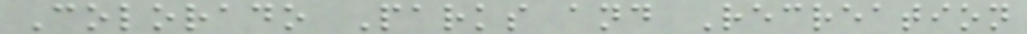Colorado Parks and Recreation
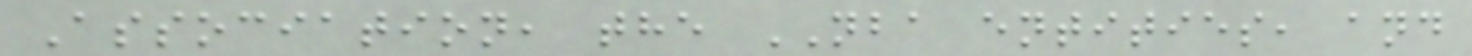Association, the NBA entities, and
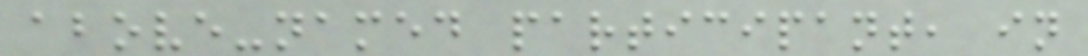above-named participant, in
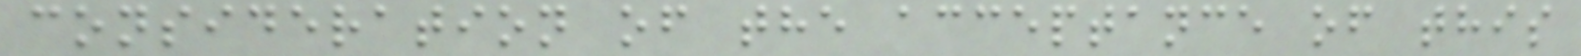consideration of the acceptance of this
